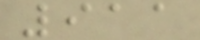911
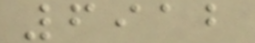6912
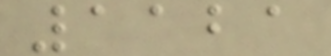1121
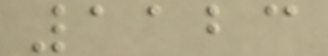1123
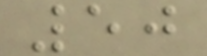50
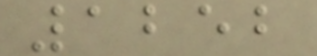1252
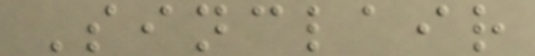Sinclair
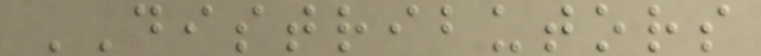DISTRIBUTORS
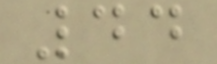44
